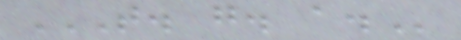T. G. A.
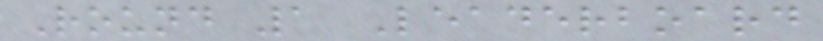Round 1 Leaderboard
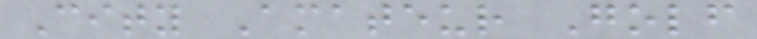City Amateur Golf
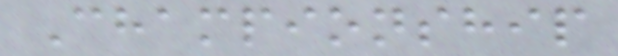Championship
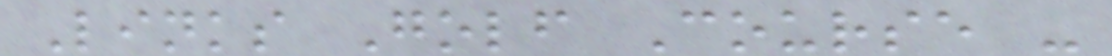Links Golf Course -
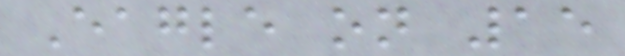Eagle on 15
